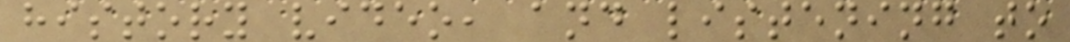history video, and listening to
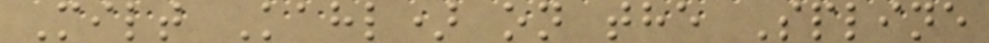Milt Kahl) on the Spline
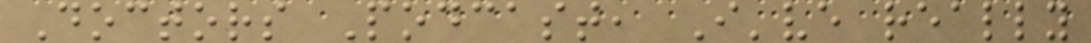Doctors Podcast, I've really
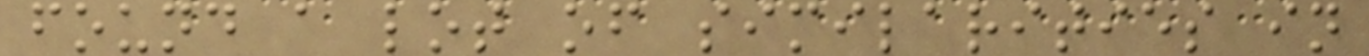found a lot of similarities in
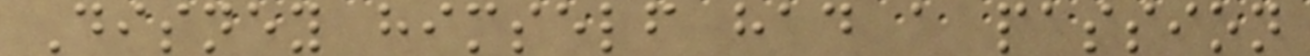Disney himself had a passion
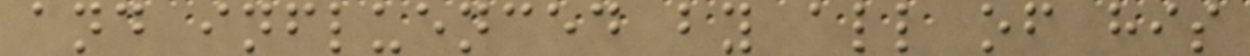and influenced by all of his
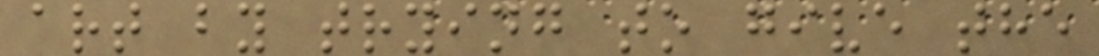art by trying to give the
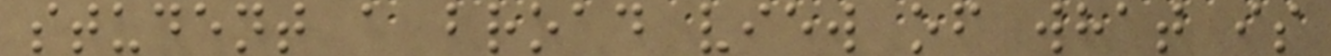student a broad view of what is
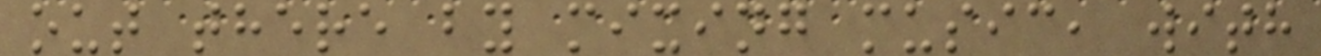out there by mixing music, with
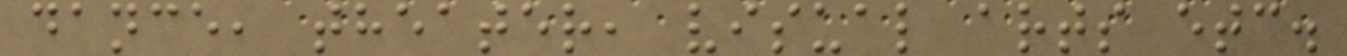dance, theater, visual arts etc.
